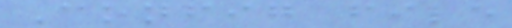Config file
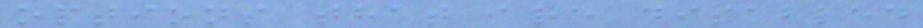options that are disabled
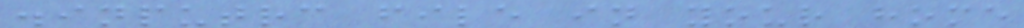.inputrc file in your home
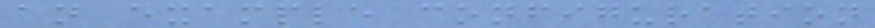an example configuration
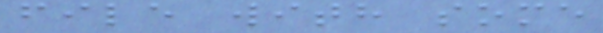file with some
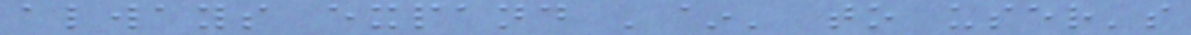always expand '~' to user's
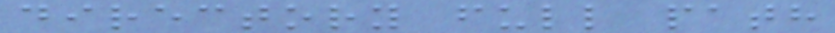directory full path
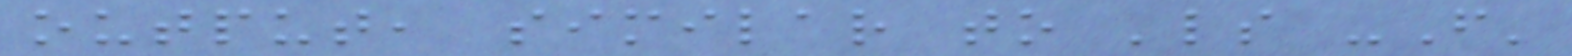output, similar to 'ls -F'
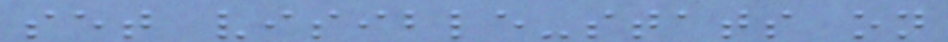set visible-stats on
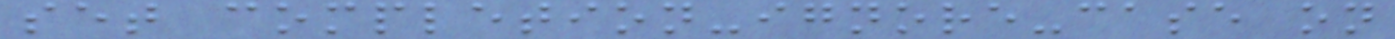set completion-ignore-case on
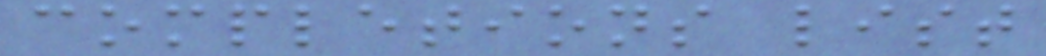completions list
